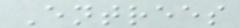Entrees
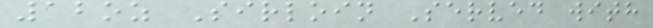12oz Sirloin Served with
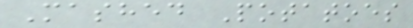Mashed Potatoes
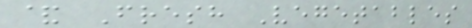& Fresh Vegetables
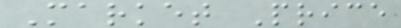Market Price
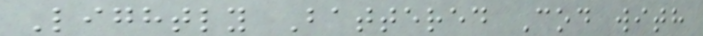Lightly Battered Cod with
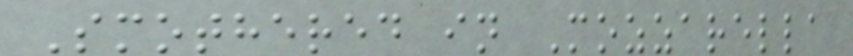Smothered in Mozzarella
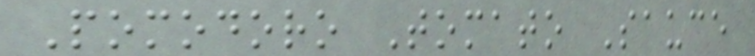Pomodoro Tomato Sauce
